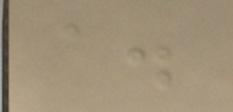a.
